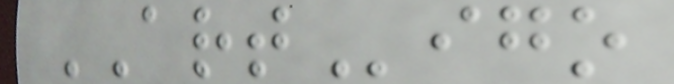ARTigo
